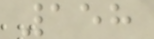158
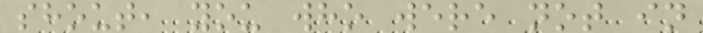shout, you who were not in
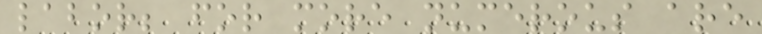labor; for more numerous are
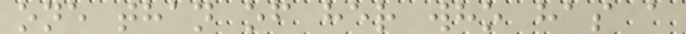one than of her who has a
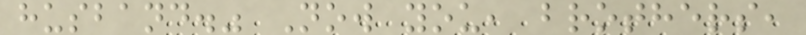husband." Now you, brothers,
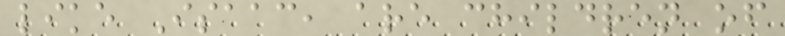like Isaac, are children of
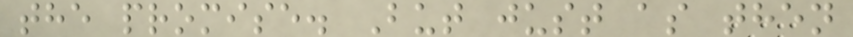the promise. But just as then
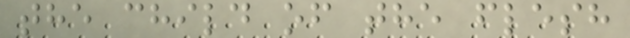the child of the flesh
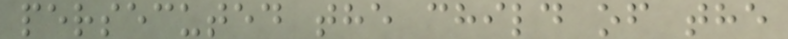persecuted the child of the
